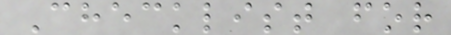Checklist for
